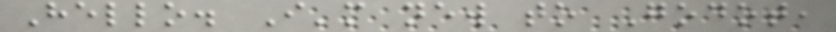Hello. I'm new to Godot,
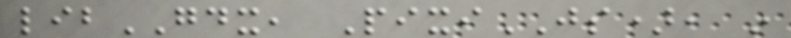libGDX, PixiJS), in
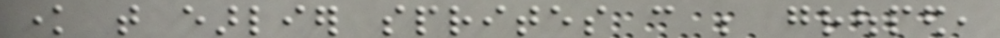know that earlier sprites can be grouped,
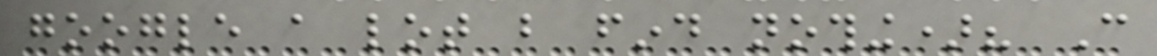google a lot but find nothing)? Can
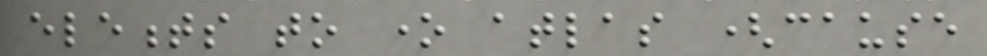elements to one atlas (cause
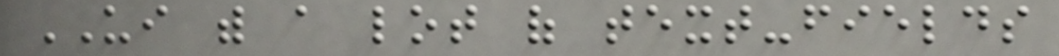UI with a lot of text-fields
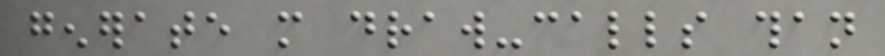generate more draw-calls than
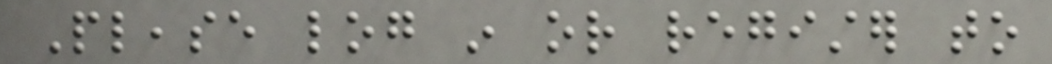Please log in or register to
